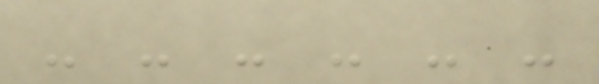- - - - - -
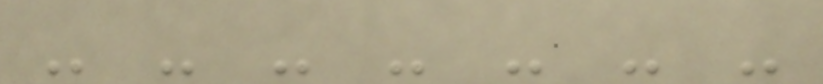- - - - - - -
